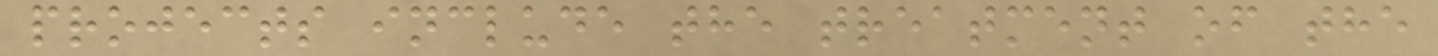projects include the treatment of the
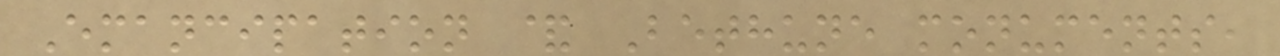Emancipation & Bethune monuments,
